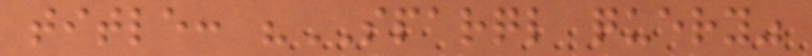title: "SPARQL query"
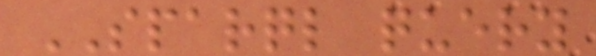SPARQL query
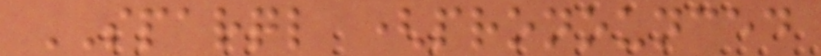SPARQL (pronounced
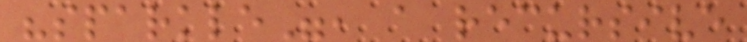"sparkle", a recursive
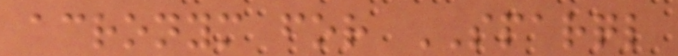acronym for SPARQL
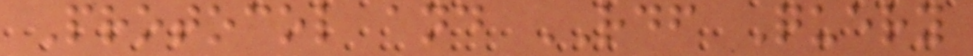Protocol and RDF Query
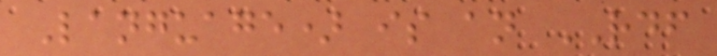Language) is an RDF
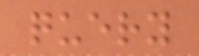query
